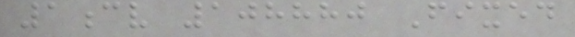1cv 108880 Fixed
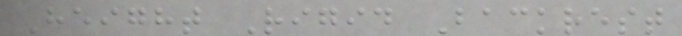Height Rigid Backrest
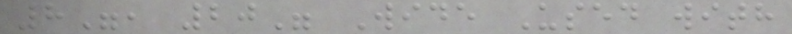8", 20" Wide Used with
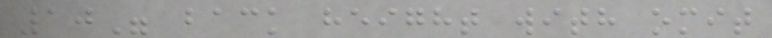10" back height with omit
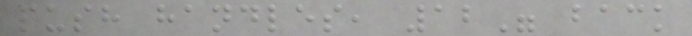push handles, 12" back
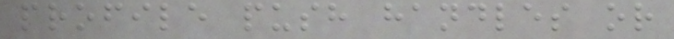profile push handles or
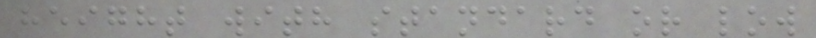height with standard or low
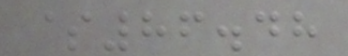$86.48
